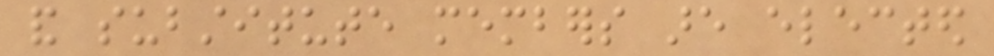and substitute members are elected
